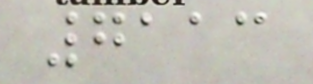7113
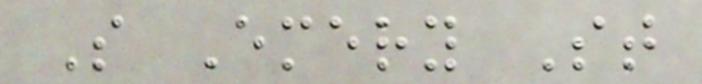S Emery St
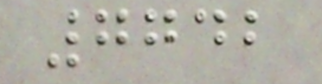7742
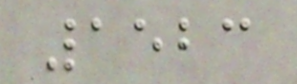1523
